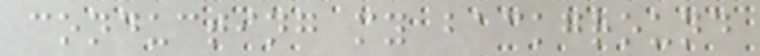conducting my background
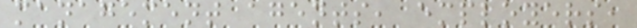management agents, employers,
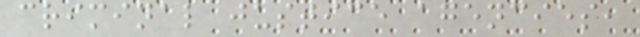criminal justice agencies,
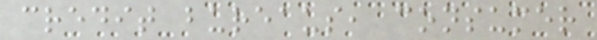credit bureaus, consumer
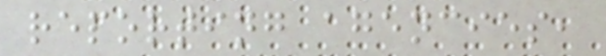reporting agencies,
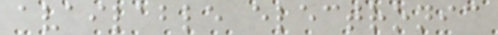available electronic
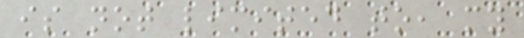is not limited to, my
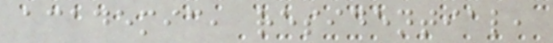academic, residential,
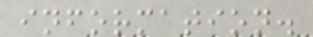information.
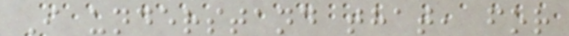I understand that, for
